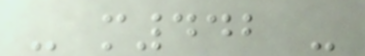- m442 -
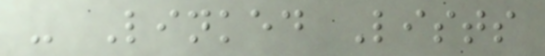- Linked Lists
